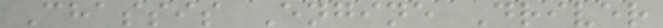Chassis Engine Driver
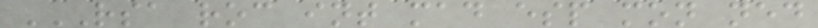RSA ROC INT MAD ESP MON NED
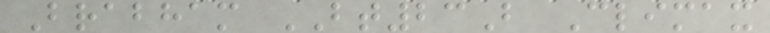Brabham BT23B Climax
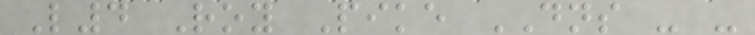L4 Roy Pike DNS - -
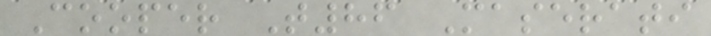Cooper T86 Maserati
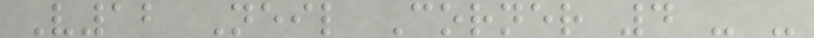V12 Neil Corner 4 - -
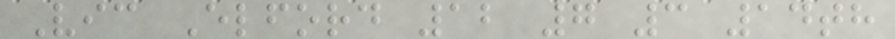Vic Elford 12 7 3 14th
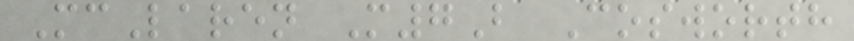McLaren M7B Cosworth
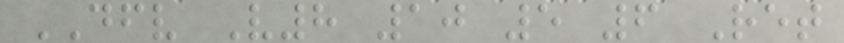DFV V8 10 5 6 Ret
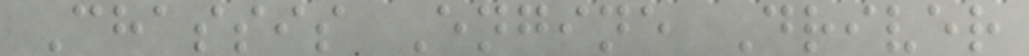Chassis Engine Driver
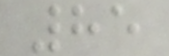85
